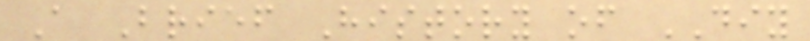A Brief History of DIY
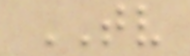TV
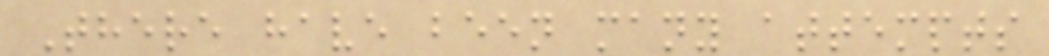There have been many attempts
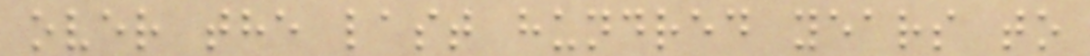over the last hundred years to
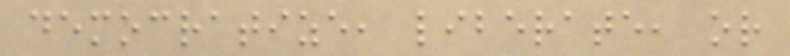democratize, liberate, or
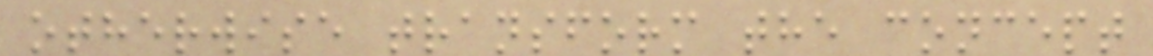otherwise transform the concept
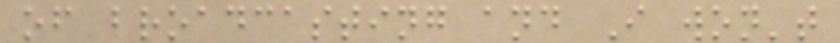of broadcasting and I won't
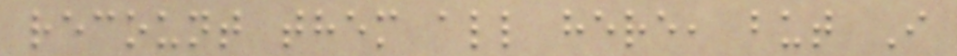recount them all here, but I
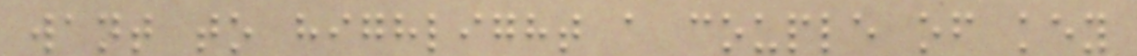want to highlight a couple of key
